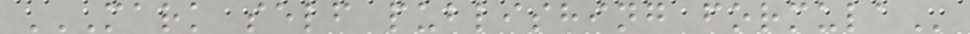MARK SELF PUBLISHING FORMULA
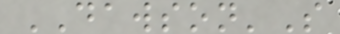DAWSON'S
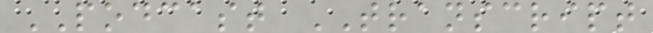PODCAST TRANSCRIPT
